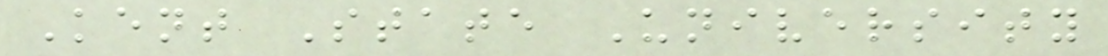Kent State University
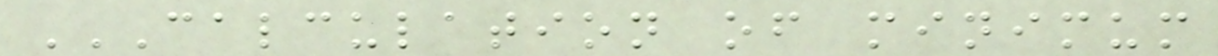CALCULATION OF MINIMUM
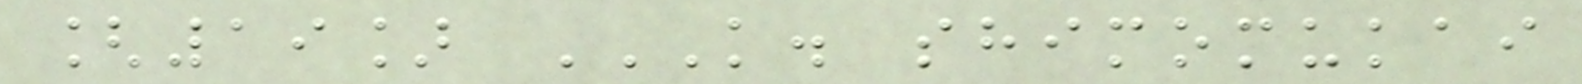[19] K. SHIMOMUKAI
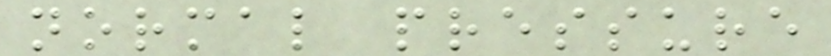normal pressure
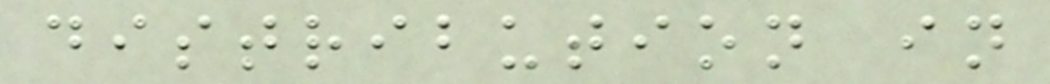distribution in
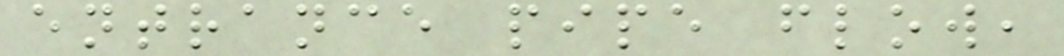entrance pipe flow,
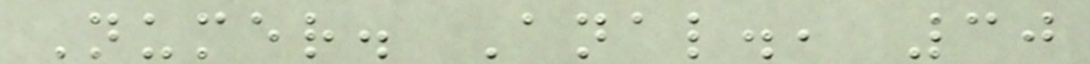Numer. Anal., 30
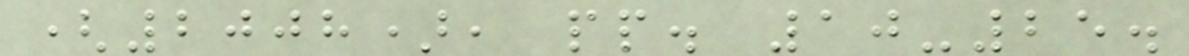(2008), pp. 10-25.
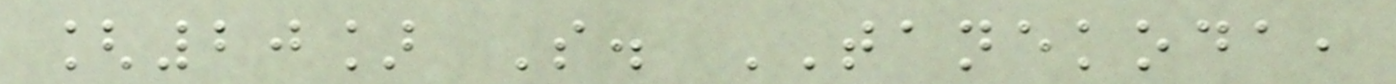[20] S. TANEKODA,
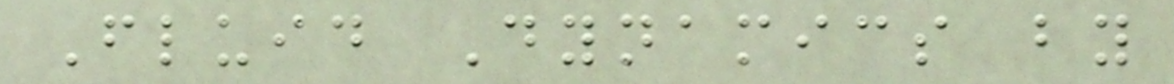Fluid Dynamics by
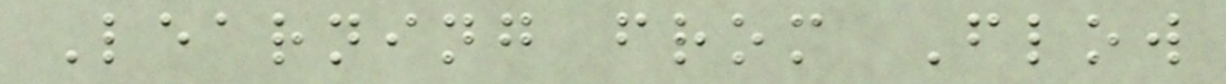Learning from Flow
